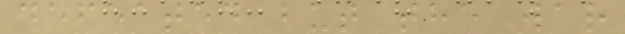defeated but the war
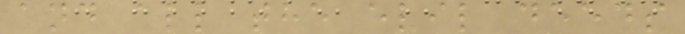and all the evil deeds
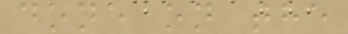done on the
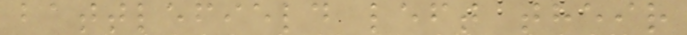battlefield left their
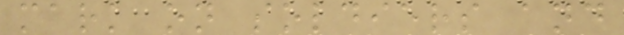mark on soldiers and
